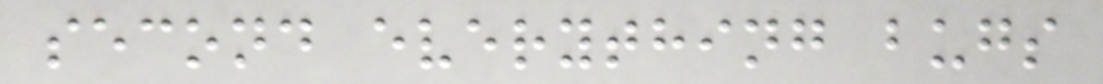second everything bugs
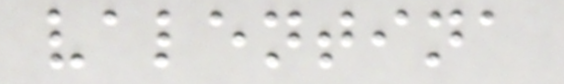valentina
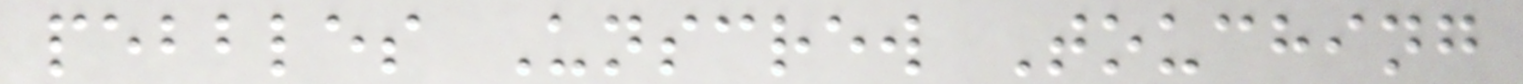pebbles Unscrew Touching
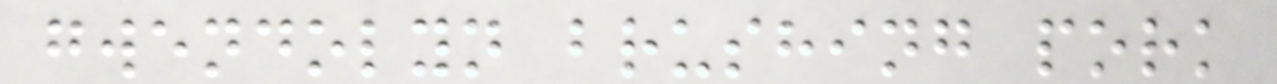gwendolyn brushing pork
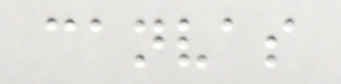canvas
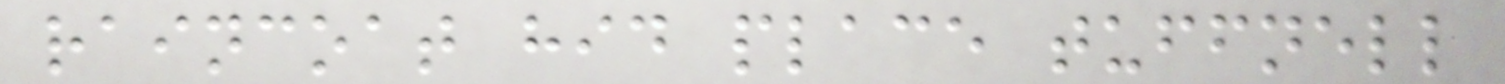raincoat hid place tuffnell
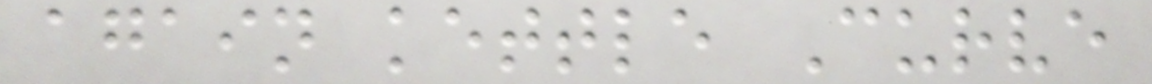again kettle Curve
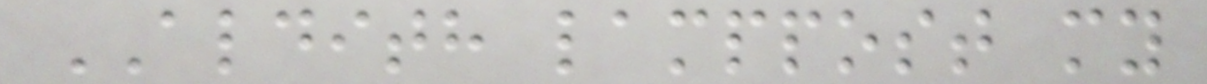ALDITH lamppost my
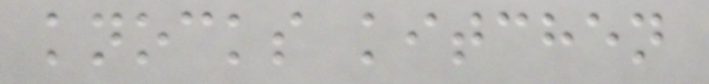knocks kitchen
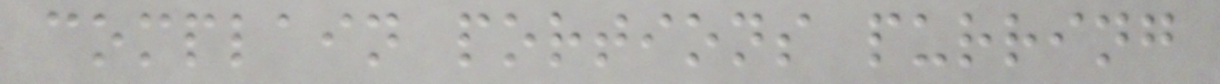complain portions purring
